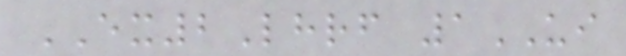EX2Lhrf 1UI
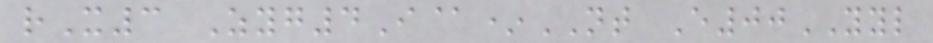rX3 Zyg4I@*NT E00YYL
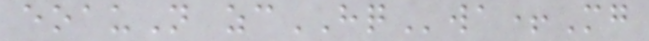eoauN zcHQwa+Mg
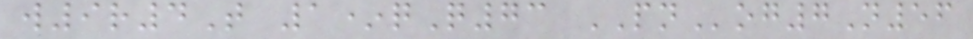w9r4T 1*qQ73 PNog7N56
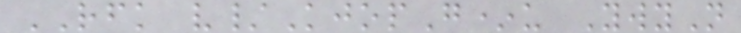RFK v/KjopG*u YwyN
